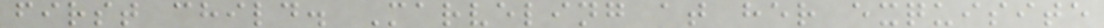first child. Marveling at her exquisite
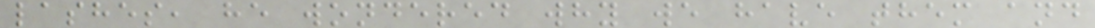lashes, he wondered why we have them and
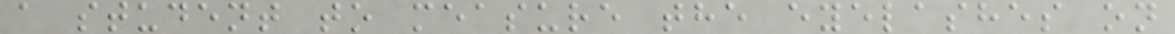a student to measure the eyelashes on
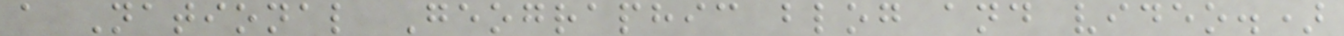a National Geographic blog and video.)
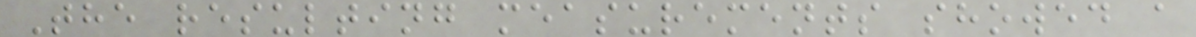The resulting measurements showed a
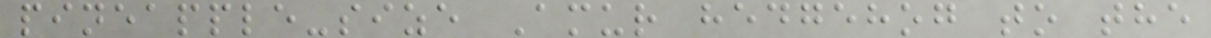pineapple-size Amur hedgehog to the
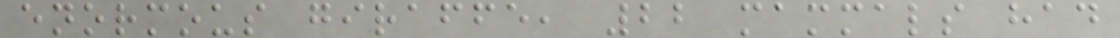enormous giraffe, 22 mammals had
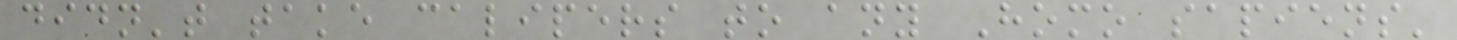didn't take calipers to any Homo sapiens'
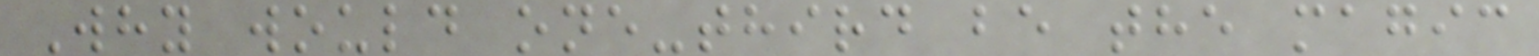Why would one-third be the magic
